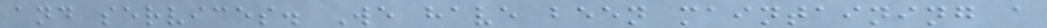and services. We have been maintaining a
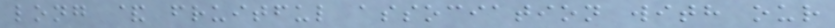long & fruitful association with our
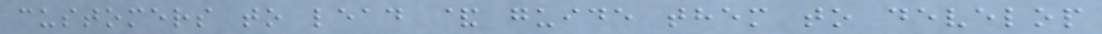customers to lead & guide them to develop
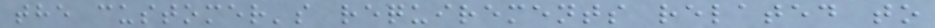the customer's requirements related to
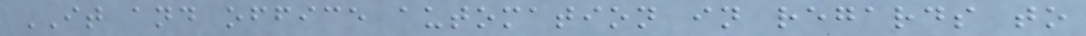IT and office automation in regards to
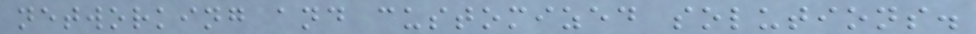networking and customized solutions.
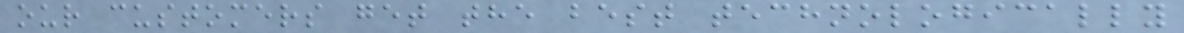our customers get the best technologically
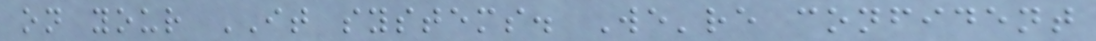on your IT systems. We're confident
